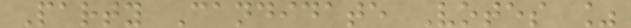Party Candidate Votes %
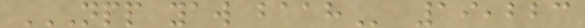NPP YAW BAAH 19,223
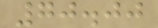70.00
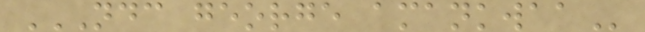NDC GEORGE AMANKWAA
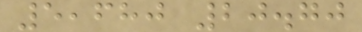5,680 20.70
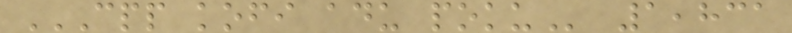CPP KOFI ADU POKU 1,831
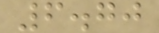6.70
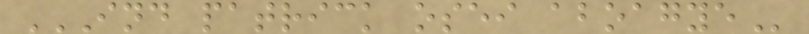IND PATRICK OSEI ABOAGYE
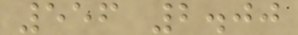556 2.00
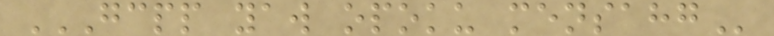GCPP YAW OPOKU MENSAHG
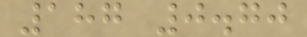187 0.70
